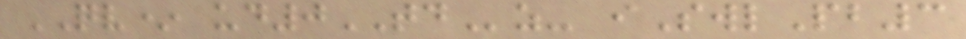QV* ud0TDz- iSwlPb3
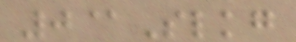0@Slkg
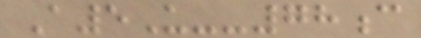A5U--78c
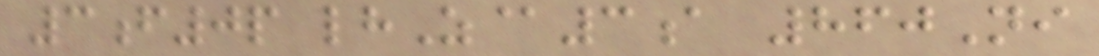3f0p lhZ@3a 860Ni
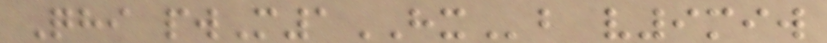Qhi pwM1HXb v9miw
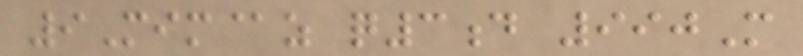9Mim@z q3d 990M
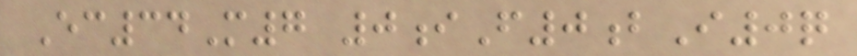Ec34M7 0iF0bI0q
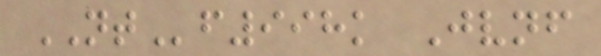NTf998k Jvnf
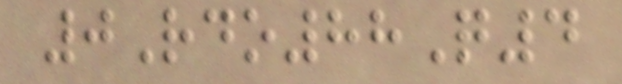0Rdo88Q4
